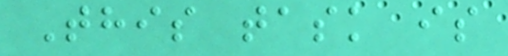This task is
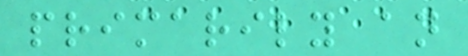primarily an
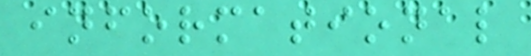informational
